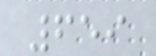659
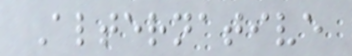Alternative
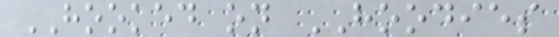HOOKED on HOODIES
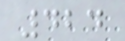424
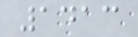1413
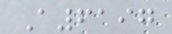A6197
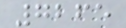7265
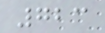723
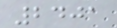2401
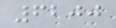6200
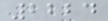2224
